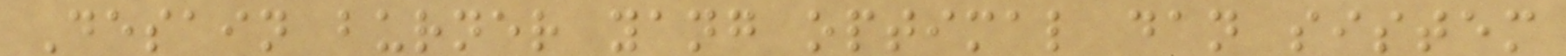Desain burner yang optimal dan sistem
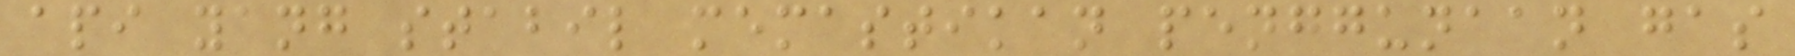api yang stabil memastikan penggunaan gas
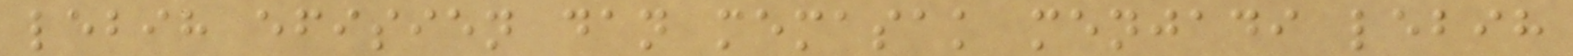lebih efisien dan memasak menjadi lebih
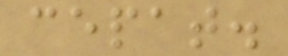cepat.
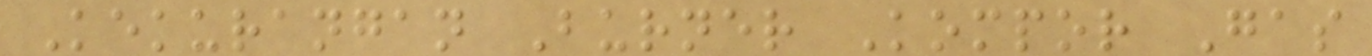Kekurangan Burner Kompor Gas
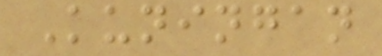Kuningan
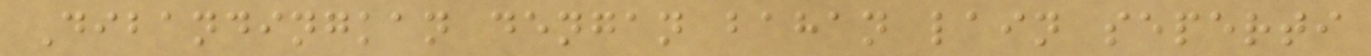Dibandingkan dengan bahan lain seperti
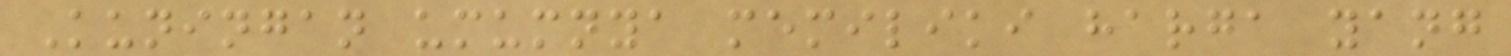Kuningan umumnya memiliki harga yang
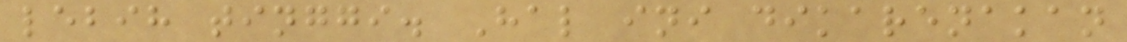lebih tinggi. Hal ini dikarenakan
